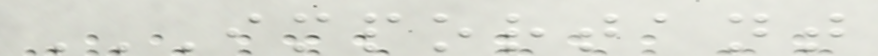IMPORTANT
